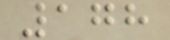178
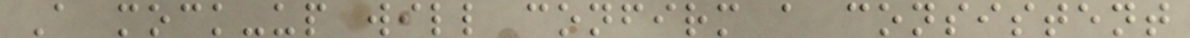A mock-up will confirm a consistent
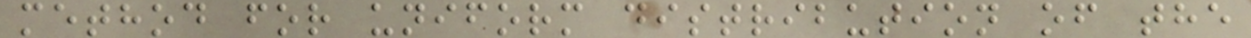method for uniform distribution of the
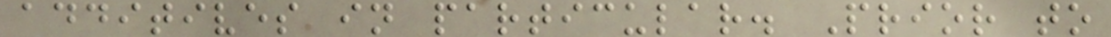additives in particular. Prior to
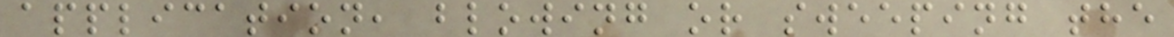application, blowing or sweeping the
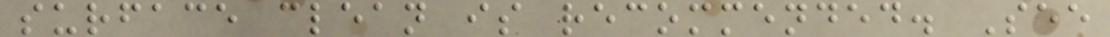surface clean is recommended. See
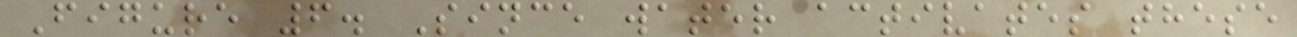Figure 6. Since water activates these
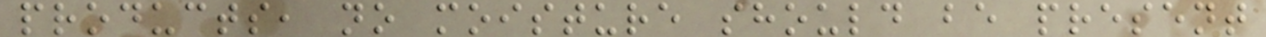products, no moisture should be present
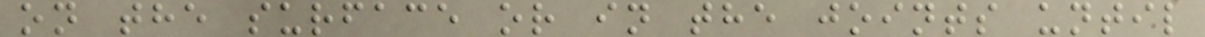on the surface or in the joints until
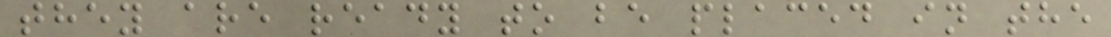they are ready to be placed in the
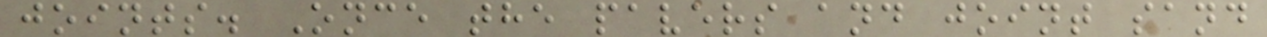joints. Once the pavers and joint sand
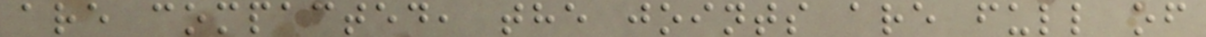are compacted, the joints are full of
